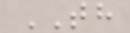TH
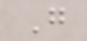G
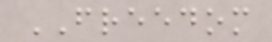FREEDOM
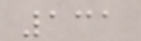131
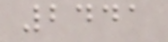2441
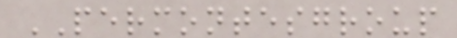PERMONTESGROUP
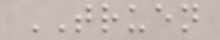TRUEN
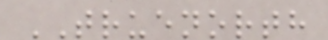TRUENORTH
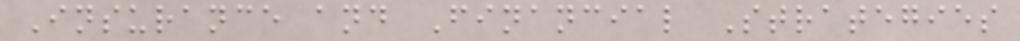Insurance and Financial Strategies
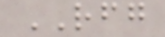RFG
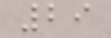29
